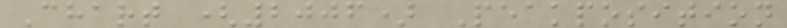Chart (2006) Peakposition
